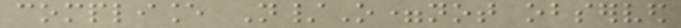compliance N/O=not observed
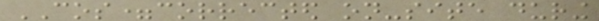COS=corrected on-site during
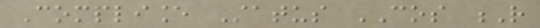Compliance Status COS R
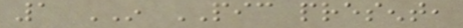1 IN PIC present,
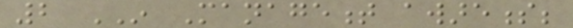2 IN Management awareness;
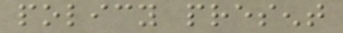policy present
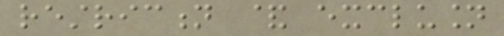restriction & exclusion
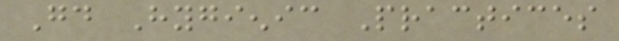Good Hygienic Practices
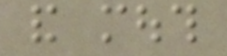and mouth
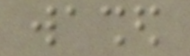washed
